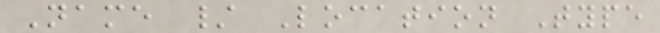Name / Location Type
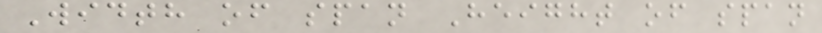Width of span Height of span
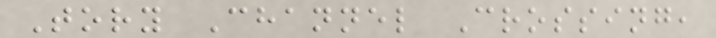Tory Channel Crossing,
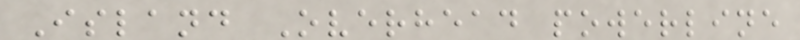Island Overhead powerline
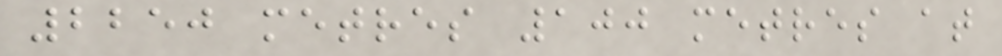2250 metres 100 metres at
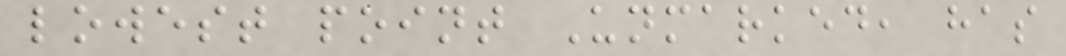lowest point Unmarked, has
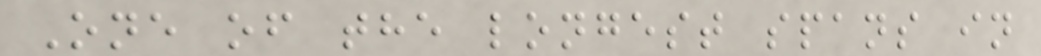One of the longest spans in
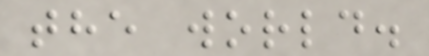the world.
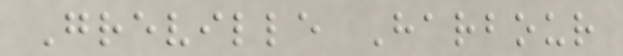Greville Harbour
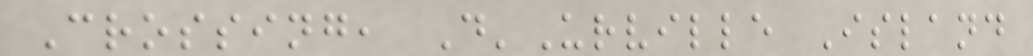Crossing, D'Urville Island
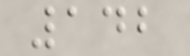142
